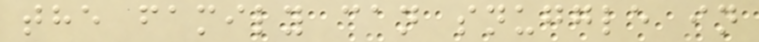the family can snuggle in
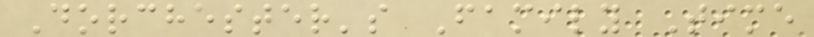Dorchester's Family Time
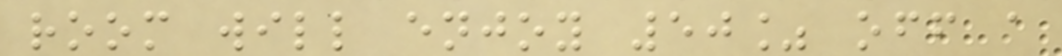room will enjoy 50% off a
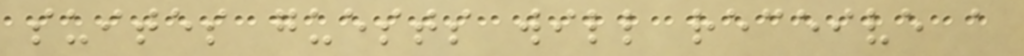suites guests will receive a
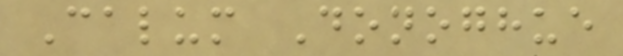Calum Donoghue
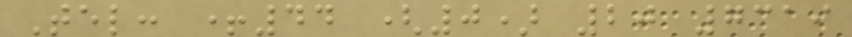Tel: +44 (0) 20 7319
